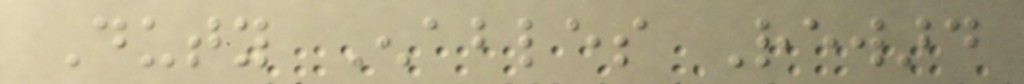Duty Enables Reward
